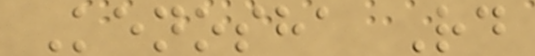Kenosha Rd
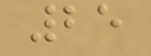25
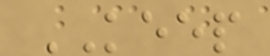KEEP
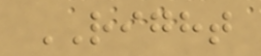RIGHT
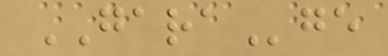GARAge
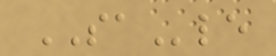SAle
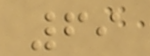69
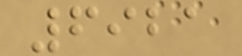6921
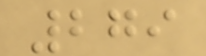279
